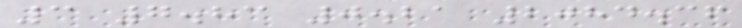3 7.83 0.21 2084.36
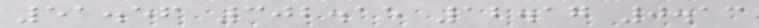51.56 302.15 12.17 0.13
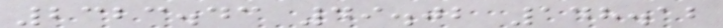2323.43 49.02 148.12
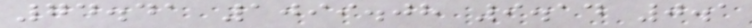74.41 1099.08 9.14 0.1
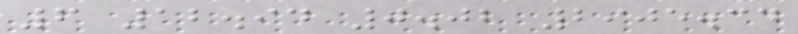6 12.94 0.02 2905.34
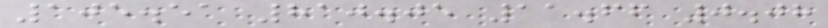105.51 810.05 11.66 0.08
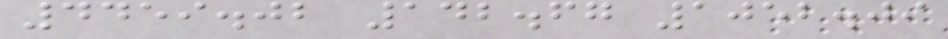4459.02 142.67 1052.09
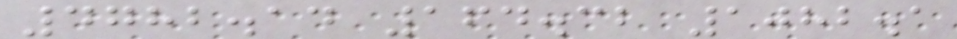4782.14 164.32 1082.1
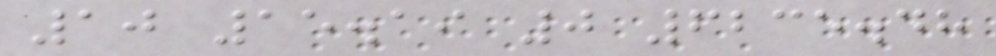10 15.19 0 6235.48
